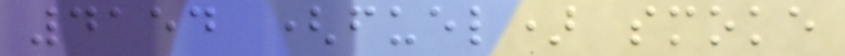4154 (fuel) smoke
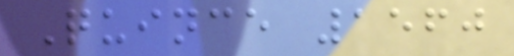Quince 1560
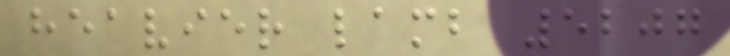heavier lamb 5207
